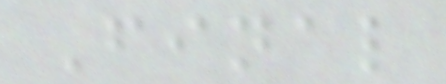Final
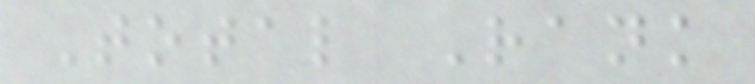Total Rank
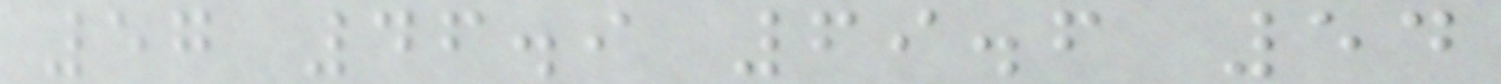57 46.9 69.6 54
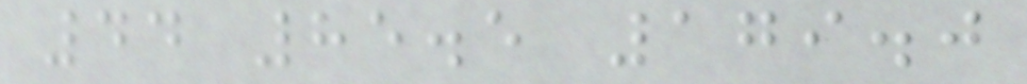44 85.5 179.0
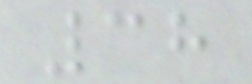38
